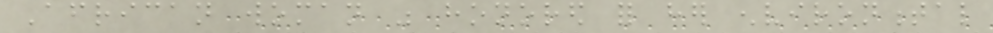African woman was honored for her environmental
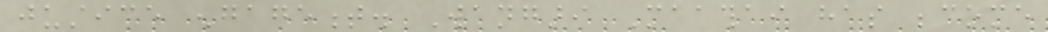justice engagement. Wangari Maathai has become
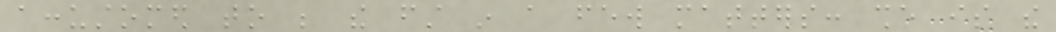accustomed to be the first in a few matters: she is the
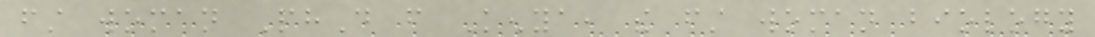first woman PhD from Kenya, the first woman biology
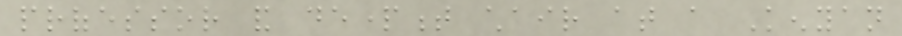professor and department chair at a Kenyan
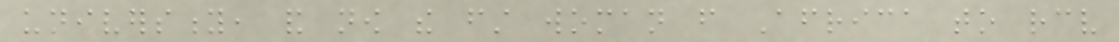university, and now the first woman from Africa to receive
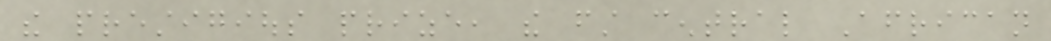the prestigious prize, the first central African
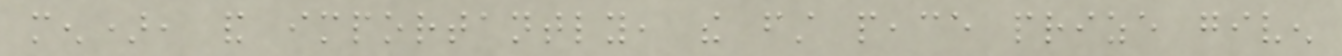men), and importantly, the first peace prize given
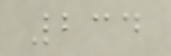234
